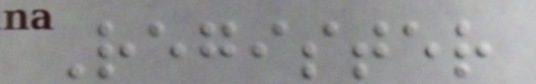Register
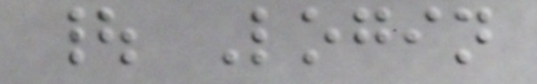| Login
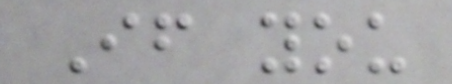If you
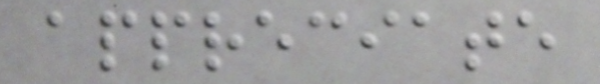appreciate
